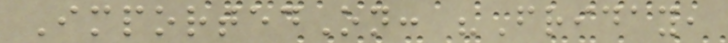ImportedOn: "Friday,
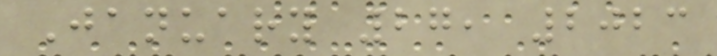January 27, 2023
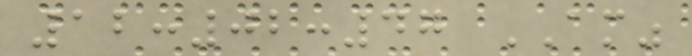12:02:47 AM"
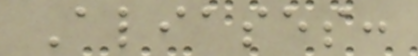Aliases:
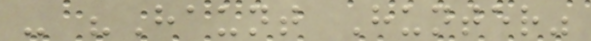- "Haunt Hunter"
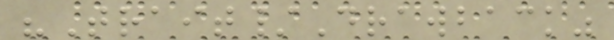"Trait/Drawback"
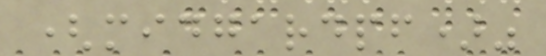(midgardpf)"
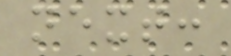next:
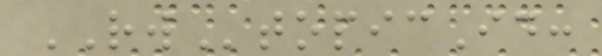RWtopicId:
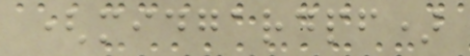(midgardpf)
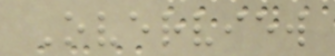Overview
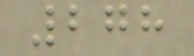278
